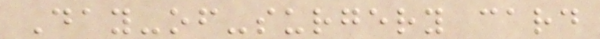Day-of-surgery card
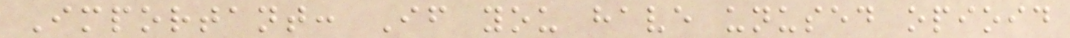Important: If you have unused opioid
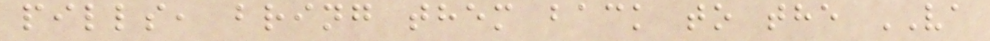pills, bring them back to the VA
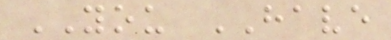YOU HAVE
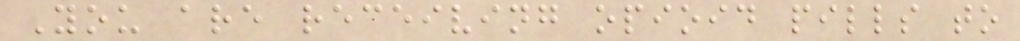You are receiving opioid pills to
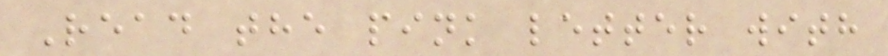Read the pink letter with
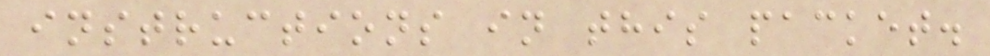instructions in this packet.
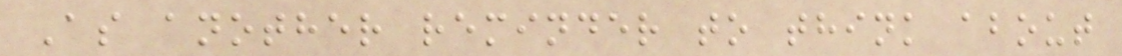As another reminder to think about
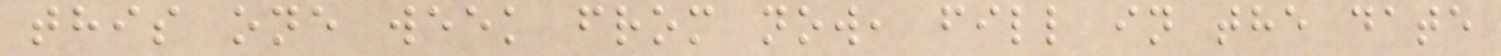this one week from now, fill in the date
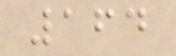164
